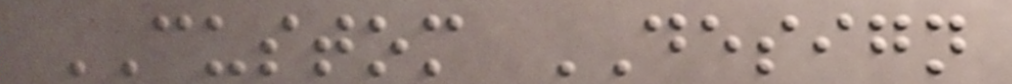CUSTOM DESIGN
